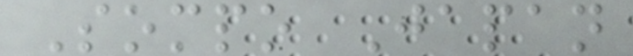Sompo Japan
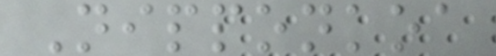Nipponkoa
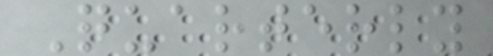Quarterly
